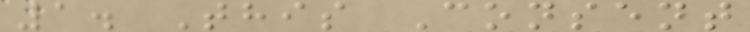1. This Consent
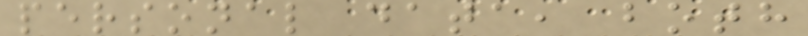personal data, both
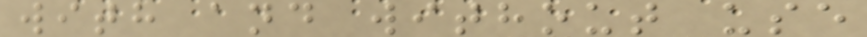with and without use
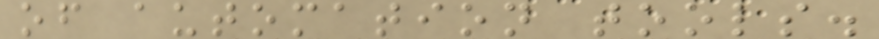of automation tools.
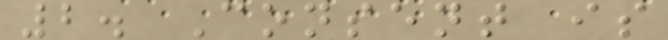2. Consent is
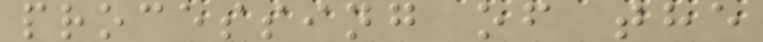processing of the
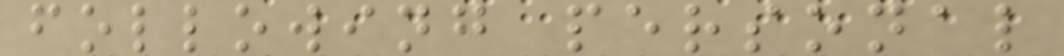following personal
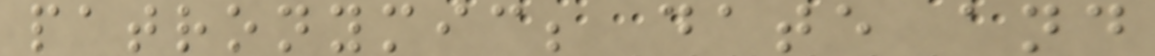patronymic; date and
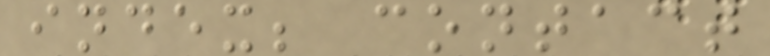index; contact
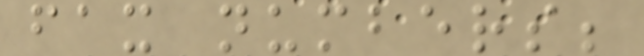fax numbers;
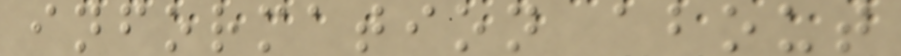information about
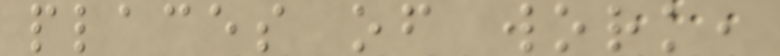places of work,
